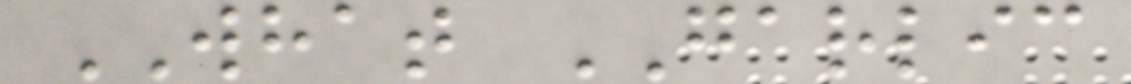WHAT GARLIC
